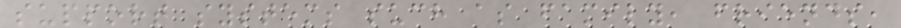support systems such as family, friends,
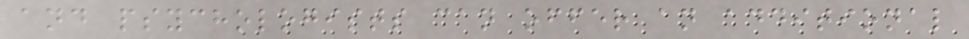and psychologists can offer an additional
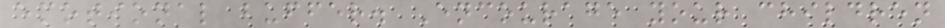emotional buffer. Encourage your children
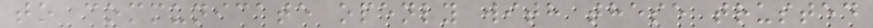to communicate openly with these trusted
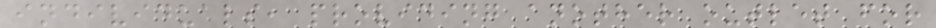individuals, providing another outlet for
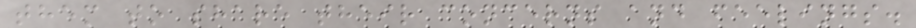them to share their concerns and feelings.
